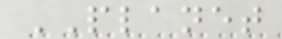PLANET
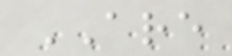ARE
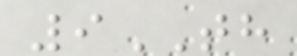9TH
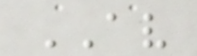AV
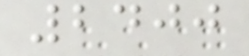2400
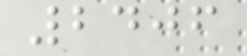2406
